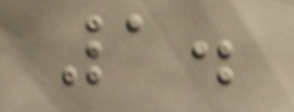1.
